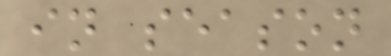in season
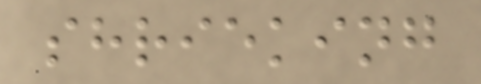shrieking
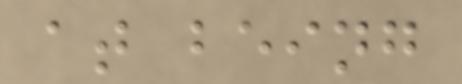at being
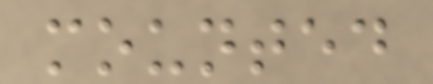mounted
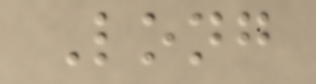Long
